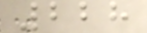228
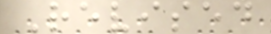Revised
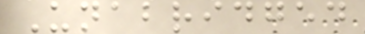Unabridged
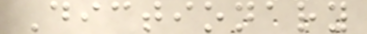Dictionary
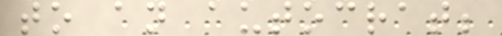to an autocrat;
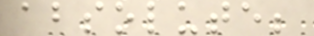absolute;
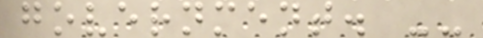government. --
